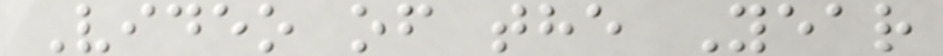Video of the Year
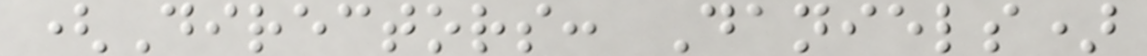(Directors: Daniels)
